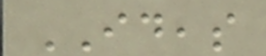IDEAS
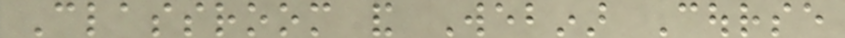Classroom and Webinar Course
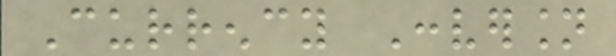Currency Conversion
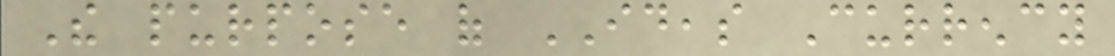The purpose of IDEAS Currency
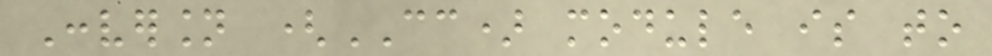Conversion (CC) module is to
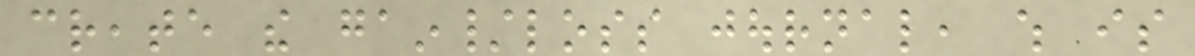create the gain/loss journal, which is
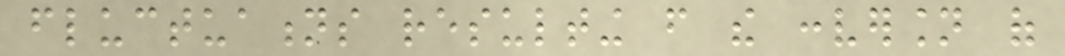fluctuations resulting from the conversion of
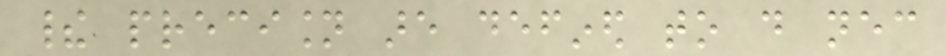their precision are defined to do necessary
